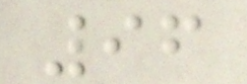96
